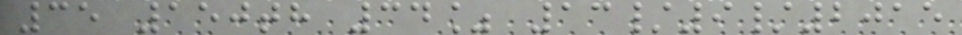35 150th 34% 13/9/2015
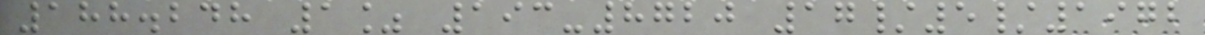188.248 1% 193-8720 17/5/1972
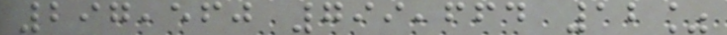297,560 799,664 12%
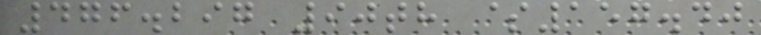476.297 90th $157.40
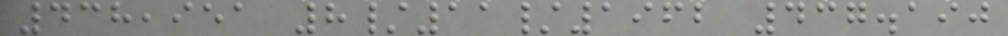438,951 8/11/1962 437.190
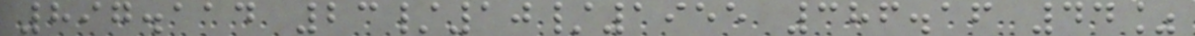897.114 23/10/1955 386.16 44%
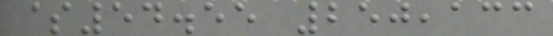$54.55 250,133
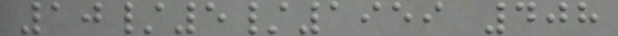10/5/1959 408
